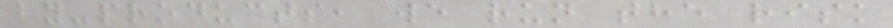by-products, we run the risk
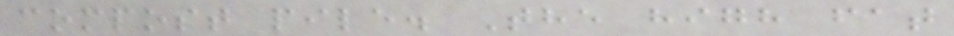compost pile. The high fat
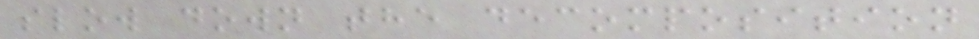slow down the decomposition
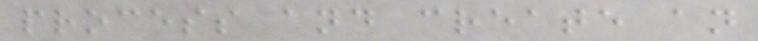process and create an
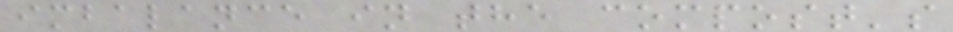imbalance in the compost's
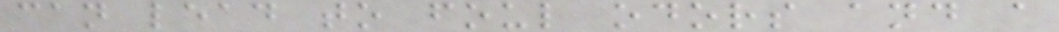can lead to foul odors and a
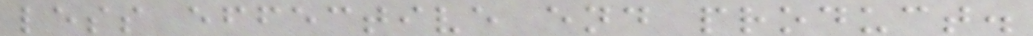less effective end product.
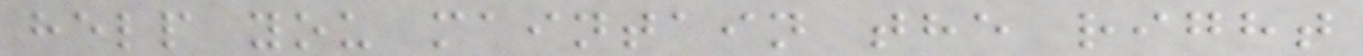help you maintain the right
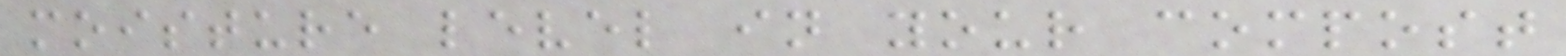moisture level in your compost
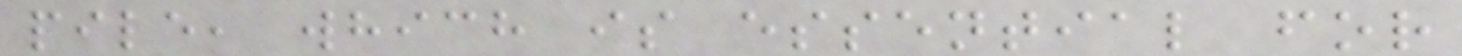pile, which is essential for
